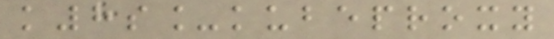k8s_kubeproxy
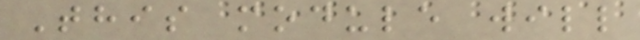This module will
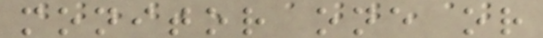monitor one or
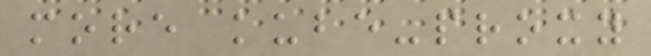more kube-proxy
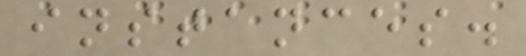instances.
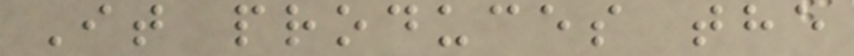It produces the
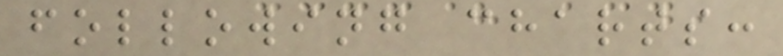following charts:
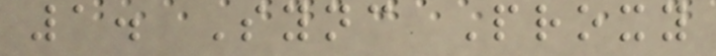1. Sync Proxy
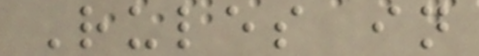Rules in
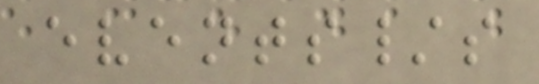events/s
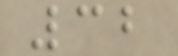32
